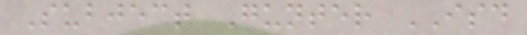Subject Gunter ISD
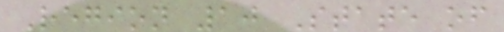Region 10 State of
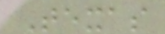Texas
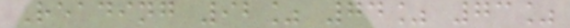Reading 92% 74% 73%
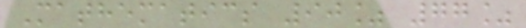Mathematics 90% 77%
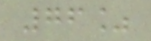76%
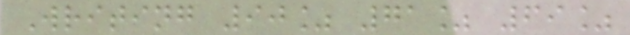Writing 90% 71% 69%
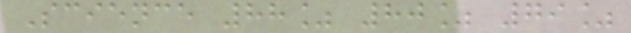Science 88% 80% 79%
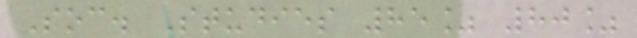Soc. Studies 85% 80%
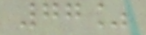77%
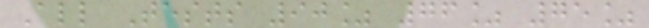All Tests 90% 76% 75%
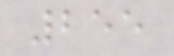255
